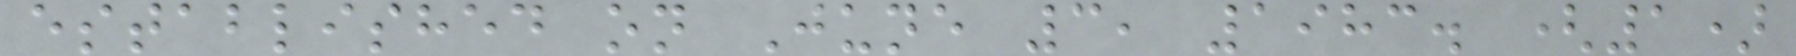established on June 3, 1983. (1)
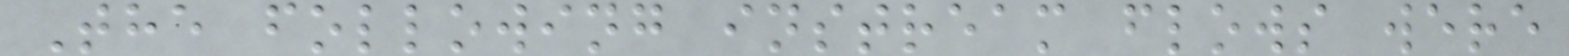The following instream flows were
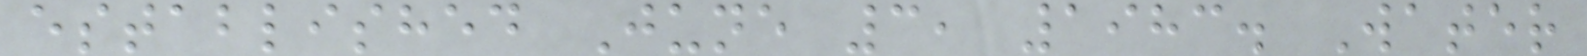established June 3, 1983. Water
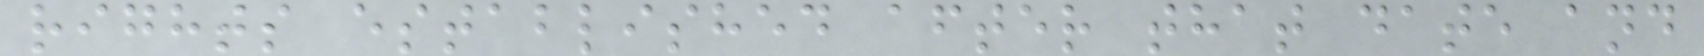rights established after that date and
